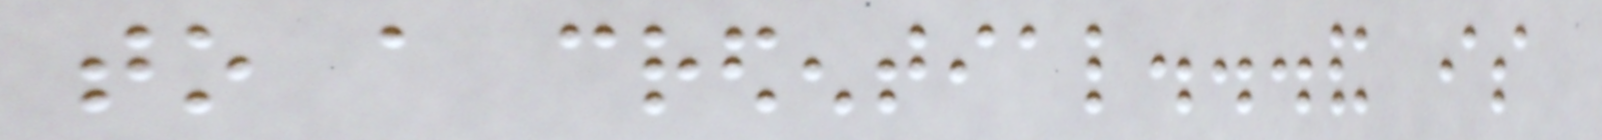to a credential...and is
